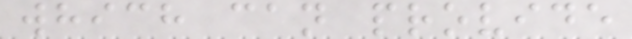which can provide
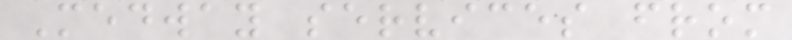Medway services from
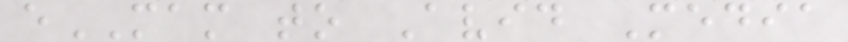eMAM to Avid Media
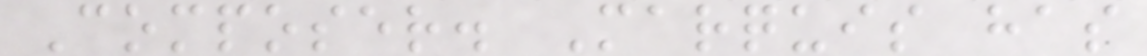Composer. Marquis has
